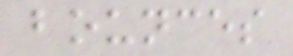bounces
